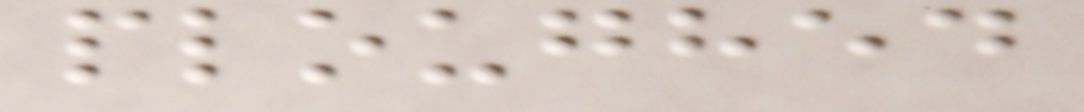ploughed
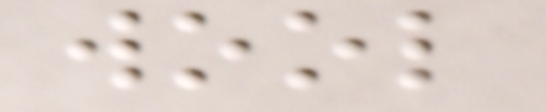wool
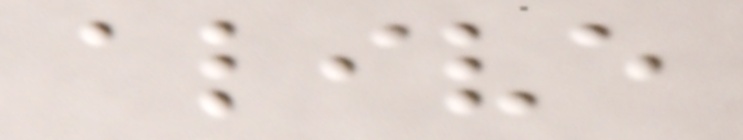alive
